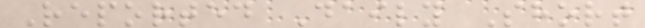Reported Daily Short
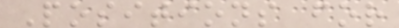Positions for
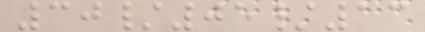30/05/13
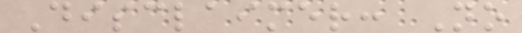Disclaimer: No
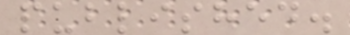published.
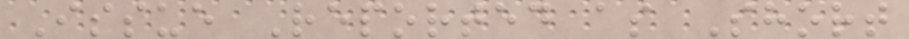Issue Reported as Short
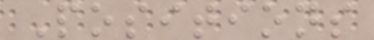Positions
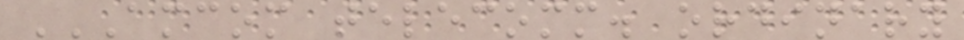AMCOM TELECOMM. ORDINARY
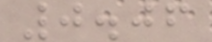0.06
